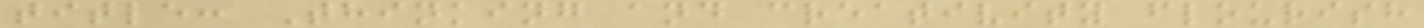title: Thinking and creativity flourish
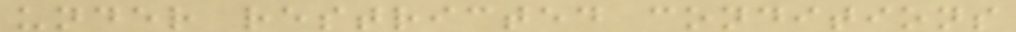under restricted conditions
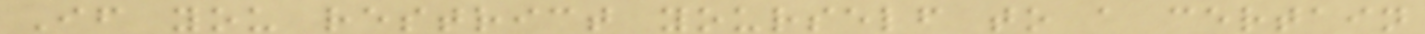If you restrict yourself to a certain
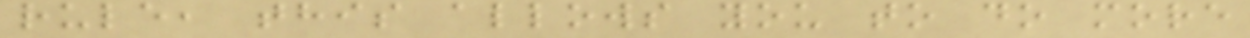rule, this allows you to do more
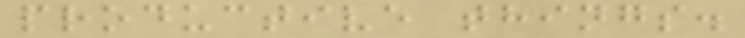productive things.
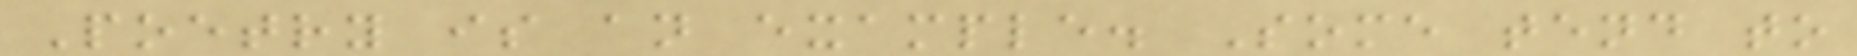Poetry is an example. Some tend to
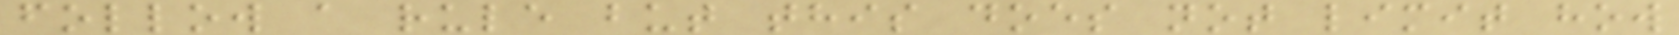follow a rule but this does not limit how
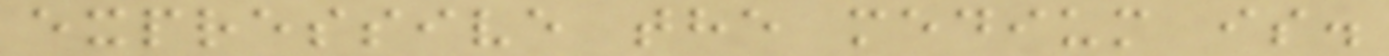expressive the medium is.
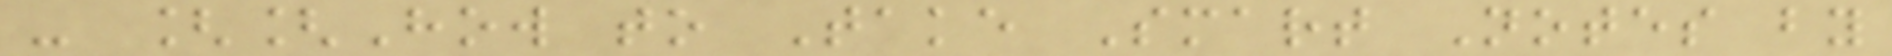- [[How to Take Smart Notes by
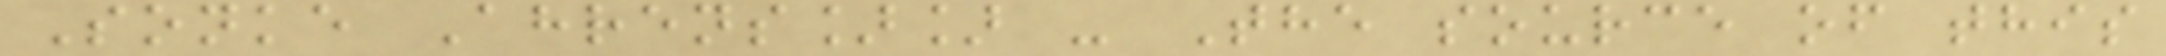Sonke Ahrens]] - The source of this
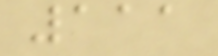111
